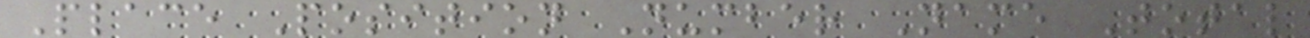Place Position Number Name Total
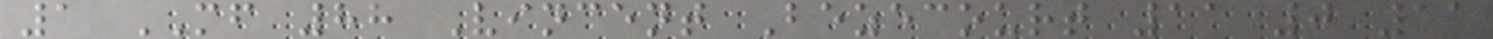1 MF 88 Vincent Bezecourt 11 0 11
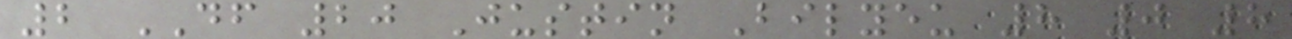2 DF 20 Justin Bilyeu 8 0 8
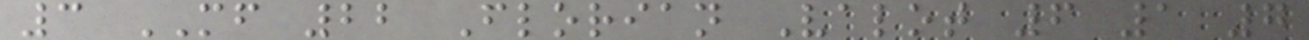3 MF 22 Florian Valot 6 1 7
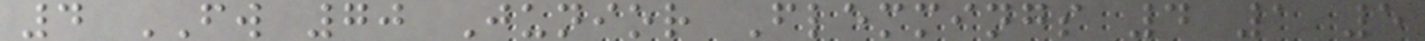4 FW 70 Junior Flemmings 4 1 5
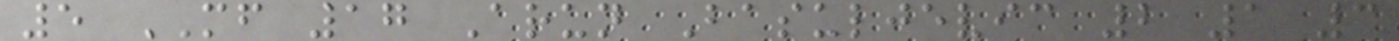5 MF 17 Arun Basuljevic 2 1 3
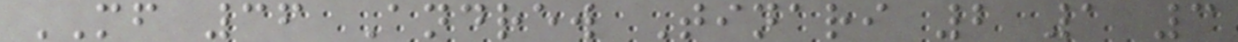MF 36 Andrew Tinari 2 1 3
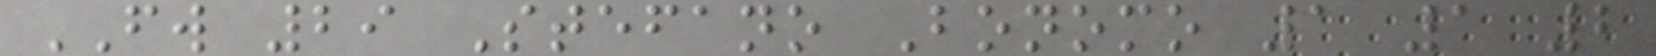FW 29 Stefano Bonomo 1 1 2
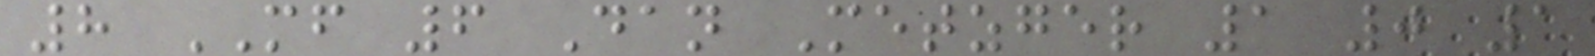8 MF 6 Dan Metzger 1 0 1
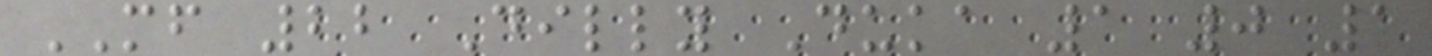MF 22 Dilly Duka 1 0 1
